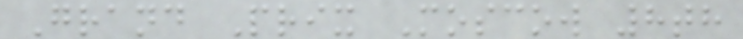Grand Prix Moscow 8th
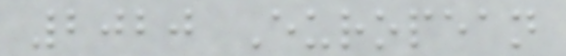2020 European
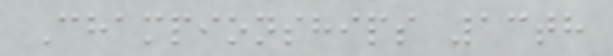Championships 13th
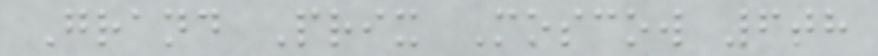Grand Prix Moscow 6th
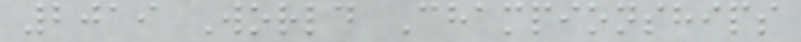2019 World Championships
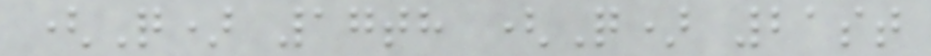(Q) 17th (Q) 21st
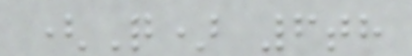(Q) 6th
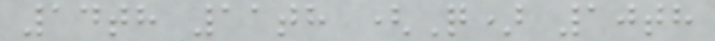14th 11th (Q) 10th
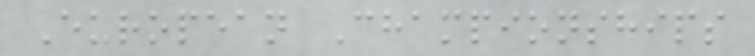European Championships
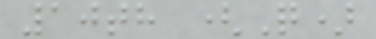10th (Q)
